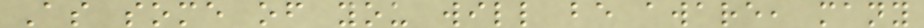As some of you will be aware, many
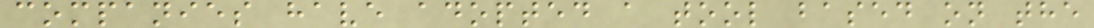companies have adopted a tool based on the
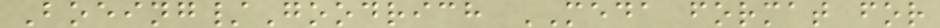Boeing/Goodrich MEDA format for
